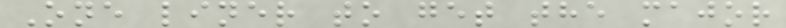One liner to get the major
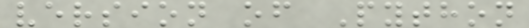version of Python
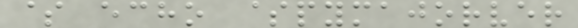$ echo $pymajorver
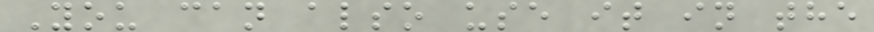You can also use it in the
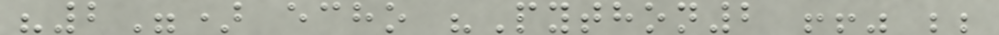"2") echo "Python2 !!" ;;
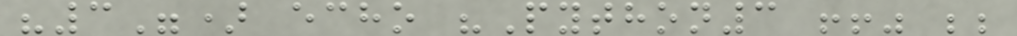"3") echo "Python3 !!" ;;
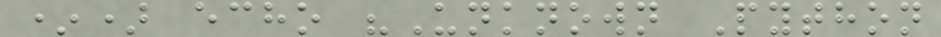*) echo "Unknown Python
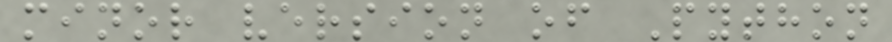minor version of Python
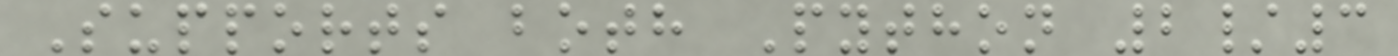Supports both Python 2/3
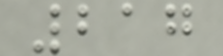217
